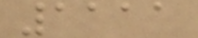1111
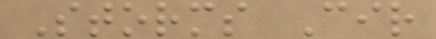Storms Cir
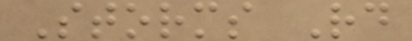Storms Rd
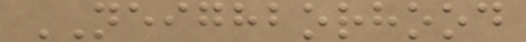NEIGHBORHOOD
